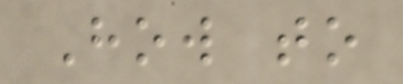How to
